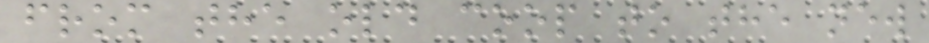from the old coop to the new
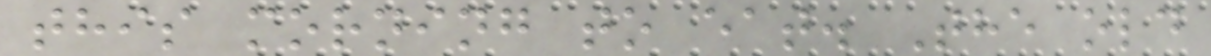this morning to eat. The old
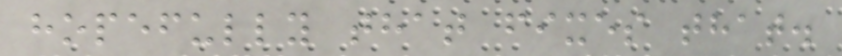hopefully that fixes that.
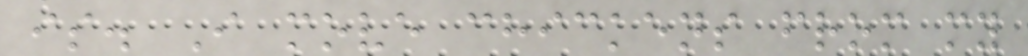is. I move chickens from my
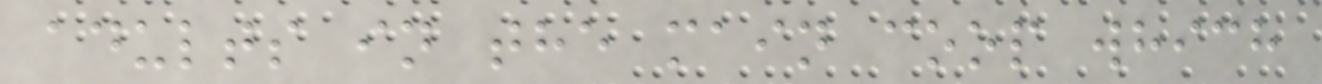adults in the main coop which
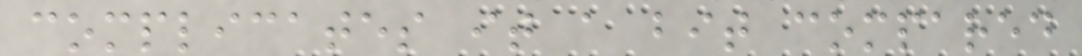complicates it a bit compared
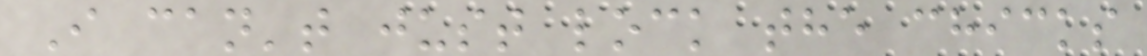I can't just lock the chicks
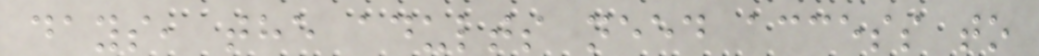days, the adults need access to
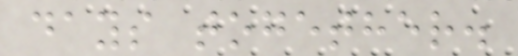days together.
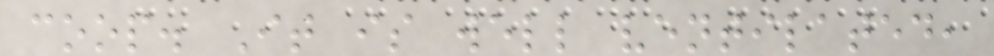coop. It is well ventilated,
